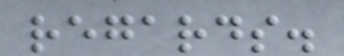regards.
